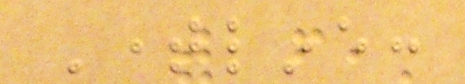Timeline:
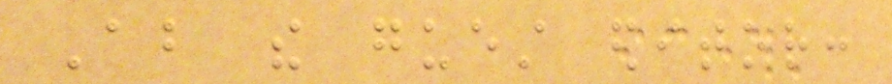About the guest editor:
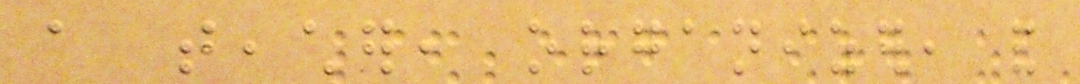a teacher, organizer, and
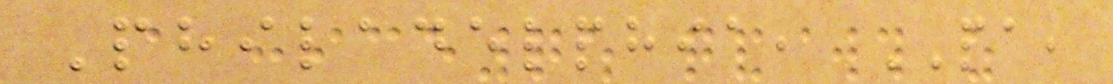Philadelphia, PA,
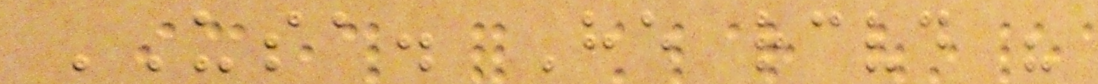USA. He received his
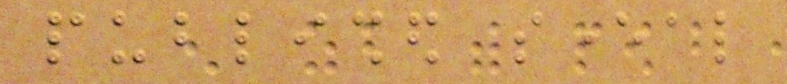published several
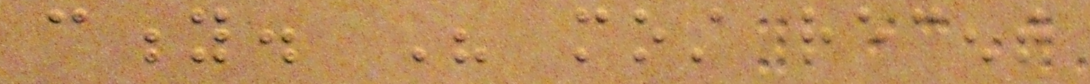city. His most recent
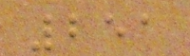251
